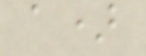a)
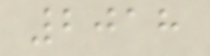2018
